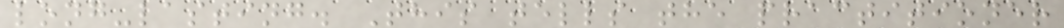long-lasting. This tells the practitioner
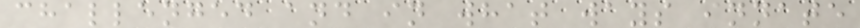challenged and in what ways innate
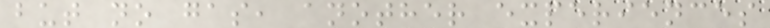but no gas, another experiences
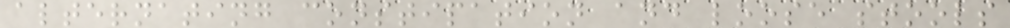alternating constipation and loose stools
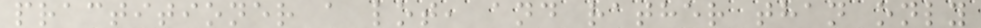practitioner a lot, and rather than only
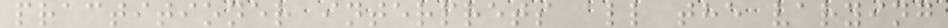practitioner interprets all the varying
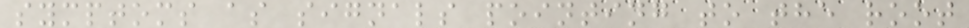symptoms as signals pointing to the root
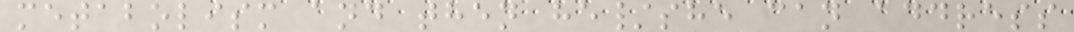metabolism and then he/she can address
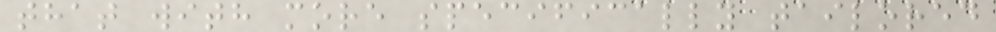that with more specifically tailored
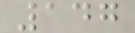147
